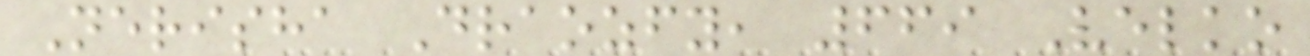Nerisha Draozfy, 669 Velko
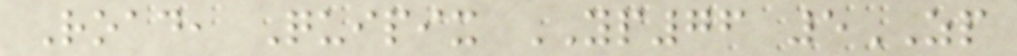Road, Quipix YP76 5ZP
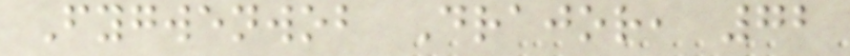Fygwenwob Drajor, 72
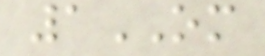1OM
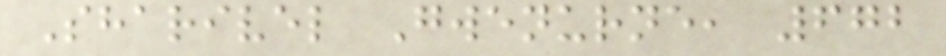Sharivel Gwenurne, 672
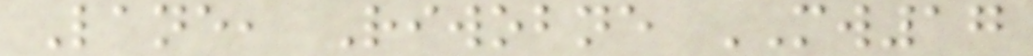Lane, Riwobne MW17
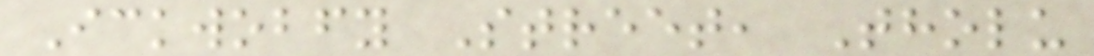Ickwobfy Street, Tholu
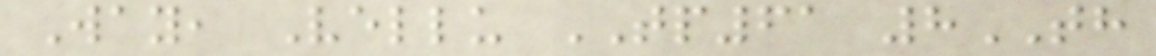Way, Vellu TP61 8TH
